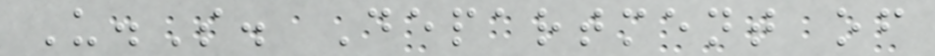U.S. Department of
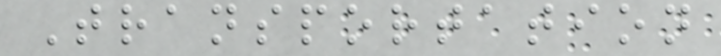Transportation
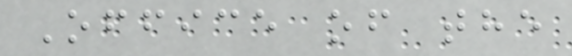Office of the
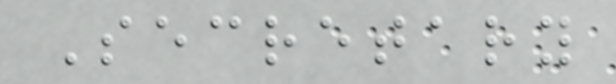Secretary
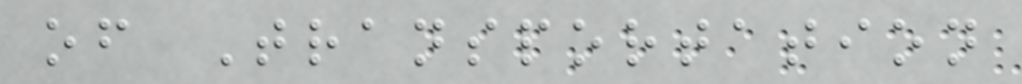of Transportation
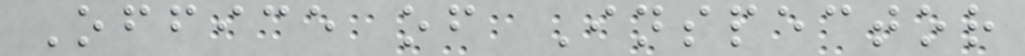Office of Inspector
